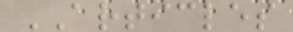ARTICLES
